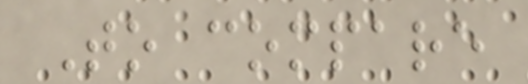To compare
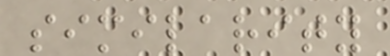similarity
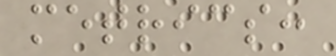metrics:
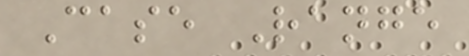Case Range
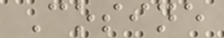Cosine
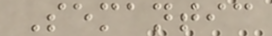Semantic
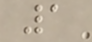1
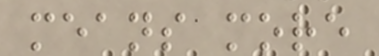means more
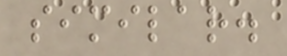similar.
